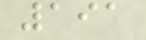191
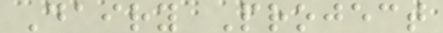Dairy Project
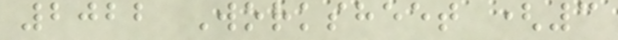2022 Worksheet (3
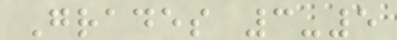Grades 3-5
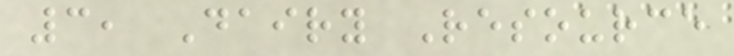3, Dairy Resource
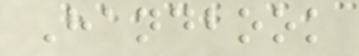Handbook
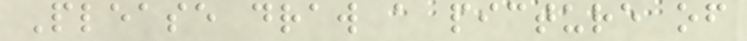Please draw a picture of
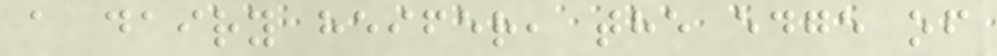a dairy heifer, the edge of
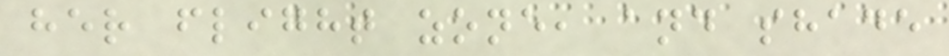her flight zone, and shade
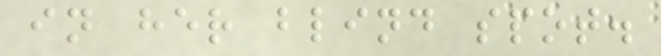in her blind spot.
